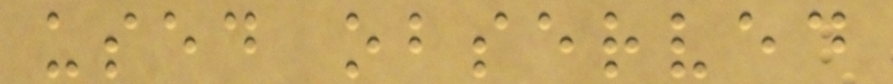used observed
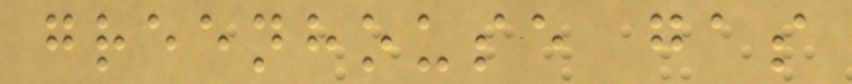greenhouse gas
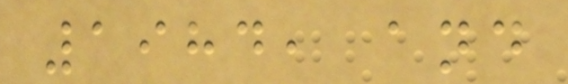1984, and
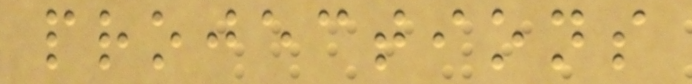projections
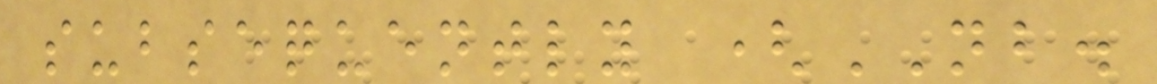subsequently (NB.
